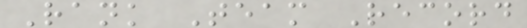Rank Team Record
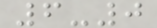6-0
